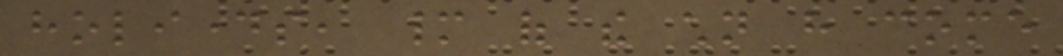holidays, many of the children have come
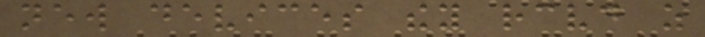new devices they received as
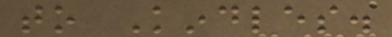to Kindles.
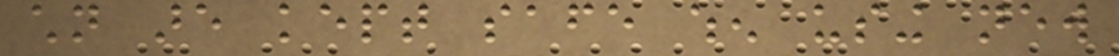children are kept safe when using new
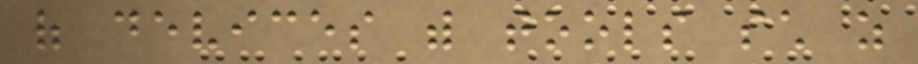of devices with tools such as
